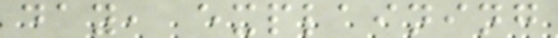day, explaining
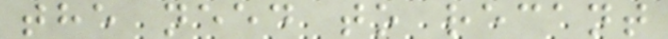the need to recant
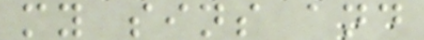my sins and
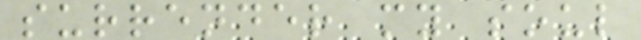surrender my soul
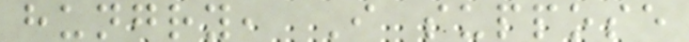hungry, I suppose
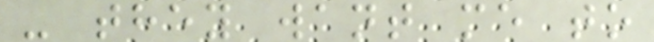- they want me to
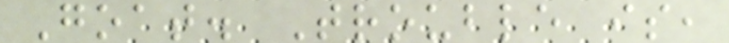Goat. Trouble is,
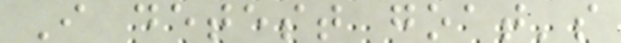I detest goat's
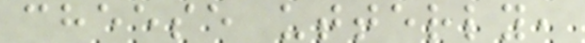cheese utterly,
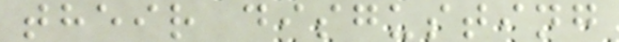their disgusting
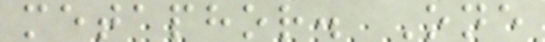metaphor. One
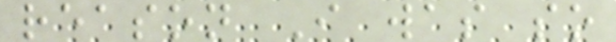reason I was so
